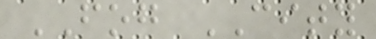FOG CITY
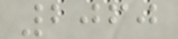2060
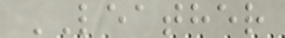LEATHER
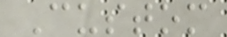Custom
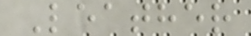Leather
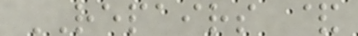REPAIRS &
